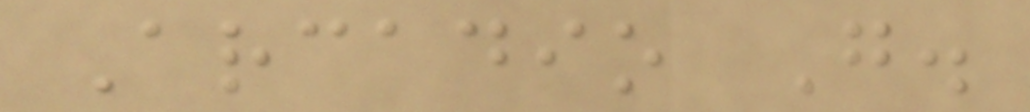Arcadio G.
